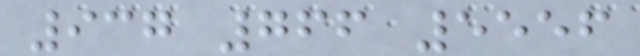937 766 5556
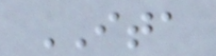ITA
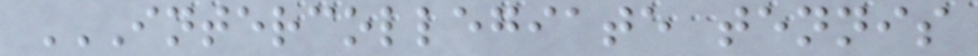INTERCOLLEGIATE TENNIS
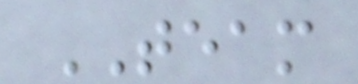TEAM
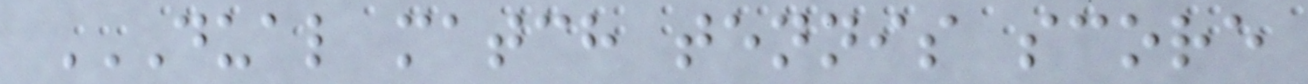DUAL MATCH TENNIS SCORE
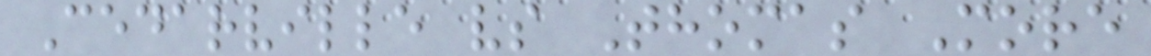Cedarville vs Thomas More
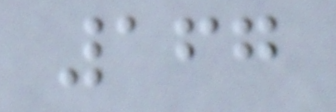167
